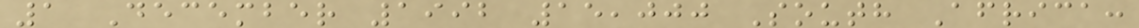1 December 1992 15,000 South Africa:
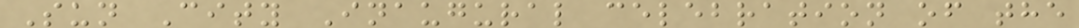Sun City Inaugural celebration of the
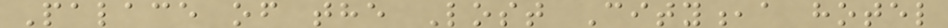Palace of the Lost City,a hotel
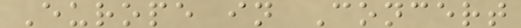Europe in Concert
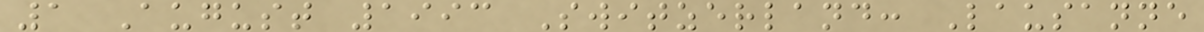1 August 1993 Switzerland: Lausanne
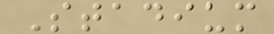Stadium
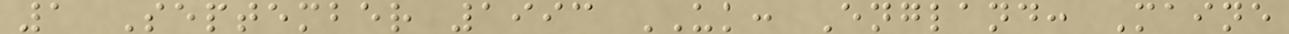1 September 1993 UK: England: Maine
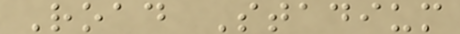Road Stadium
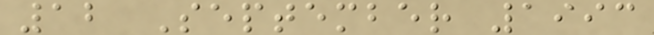12 September 1993
